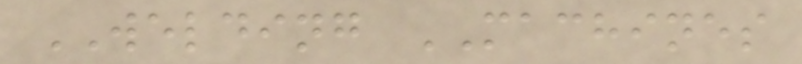WELDING MACHINES
